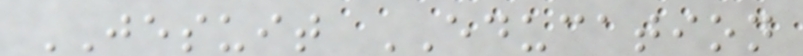JESUIT EDUCATION
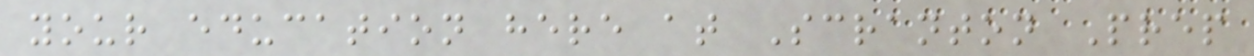your education here at Scranton Prep
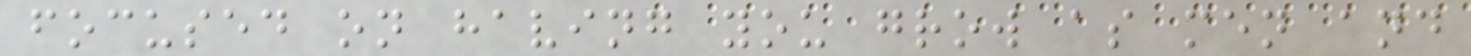focused on having you grow as men and
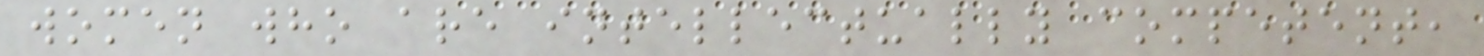women who are intellectually competent,
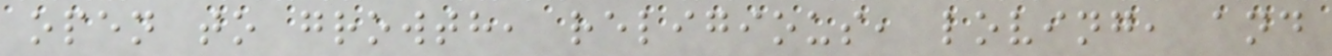open to growth, religious, loving, and
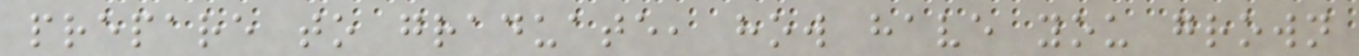prepare to graduate, how have you grown
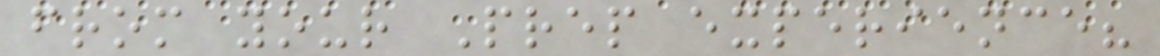from your Prep experience?
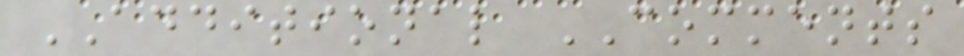ADDITIONAL COMMENTS
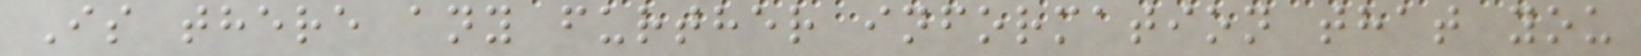Is there any further information that you
